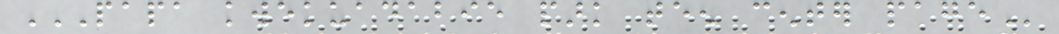PAPA KWEKUADABIE PARK TEEN CENTER PAGE
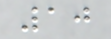10
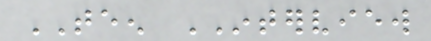TEEN INTERVIEW
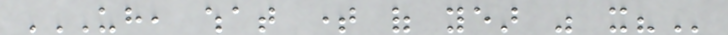UH, WHAT TIME OF YEAR WAS IT?
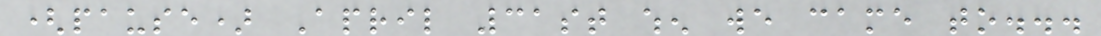(pause) April 31st when we came to...
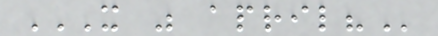IT WAS APRIL?
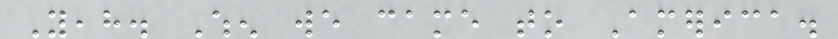Yeah. When we came to America.
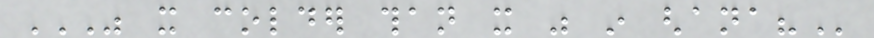WAS IT COLDER THAN IT WAS IN GHANA?
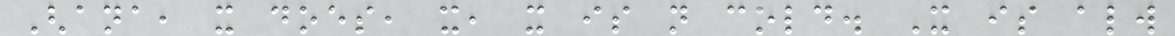Ghana, it does, it, it is not cold. It is always
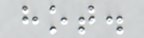hot.
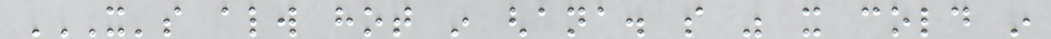IT'S ALWAYS HOT IN GHANA. SO WAS IT COLD IN
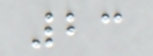23
